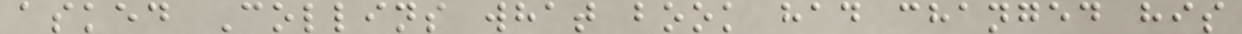asked Collins what book had changed his
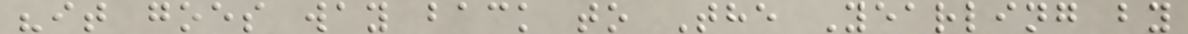"it goes way back to The Yearling by
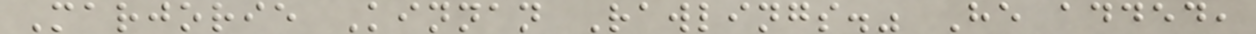Marjorie Kinnan Rawlings." He added,
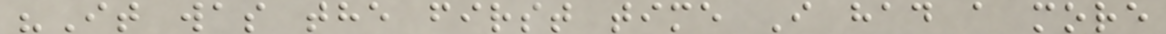"It was the first time I had a more
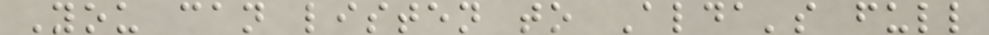You can listen to Alda's full
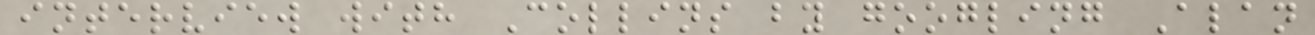interview with Collins by googling Alan
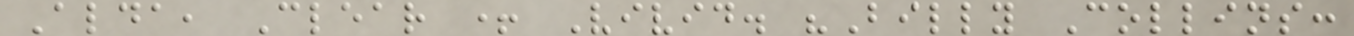Alda, Clear + Vivid. "Billy Collins:
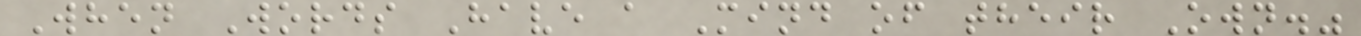When Words Have a Mind of their Own."
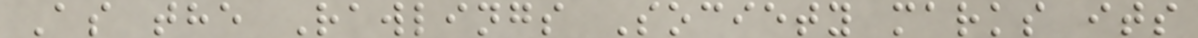As the Rawlings Society marks its
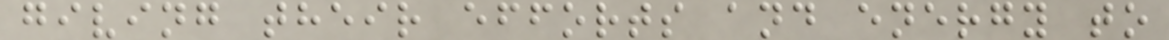giving their efforts and energy to
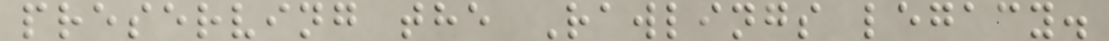preserving the Rawlings legacy.
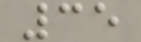35
